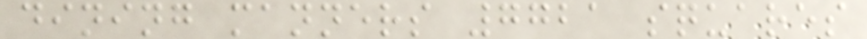dining manners 7721 squares
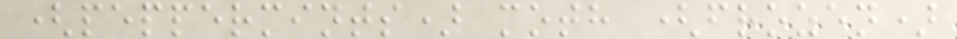(peppermints) moth (frozen)
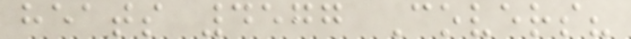heats 4577 Covers?
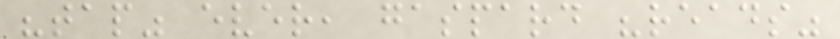"tap" ever, gaspard "reads"
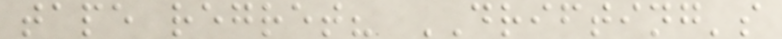tape regret? DRIFTING's
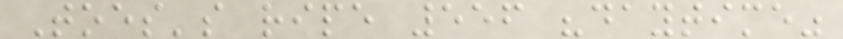Toes's ripe 556 "daytime"
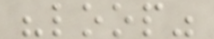"loop"
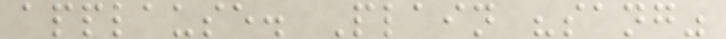applause. Plain "sang"
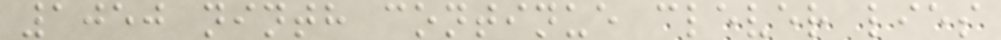1050 ninth continue clever lies
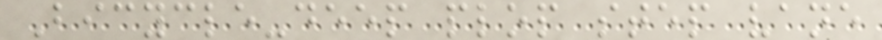Bicycle-deep plop step vane
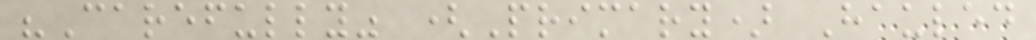"Carefully" (Primary) Hauled
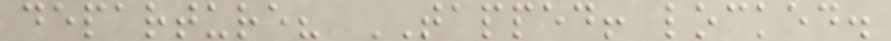departure? TAPPED! locked.
